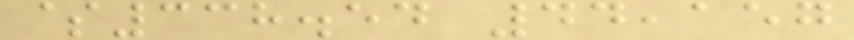$338.54 44,157
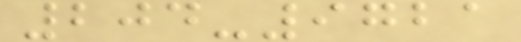204-9721
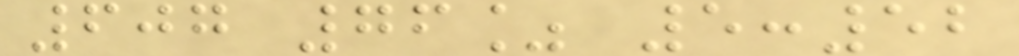607 76% 5:52
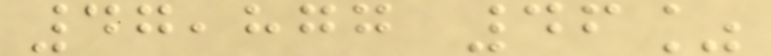47,877 46%
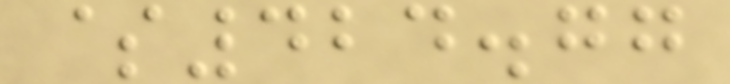$424.77
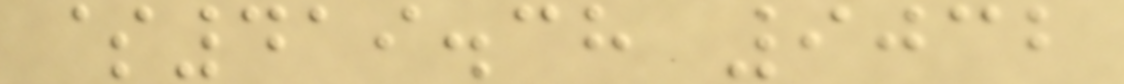$419.38 9032
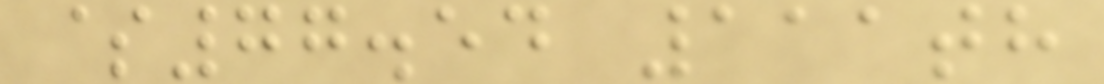$77.54 111th
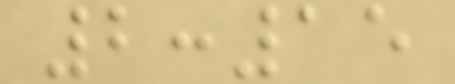2:15
